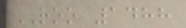ROO 1488
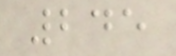245
